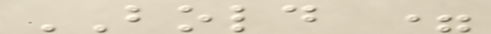BOLD =
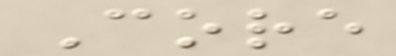Core
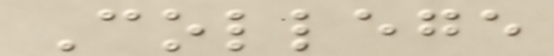College
